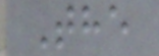The
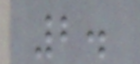2.
